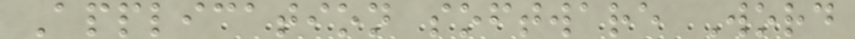Application software Word
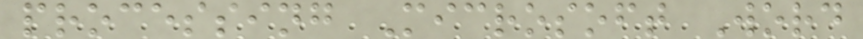processing Microsoft Word
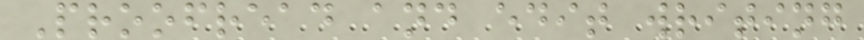Proofread and edit writing
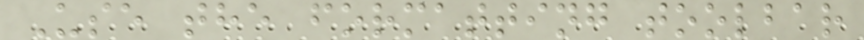Use the formatting toolbar
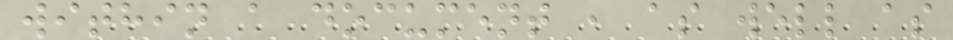within a document , as well as
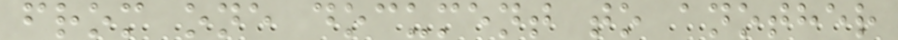from one document to another
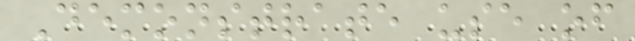Demonstrate use of
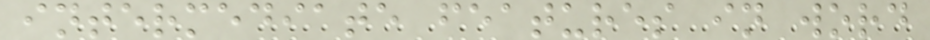intermediate features in word
